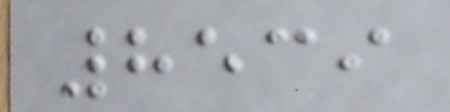8539
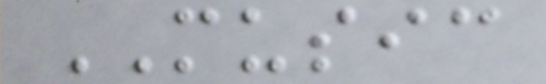MUSIC
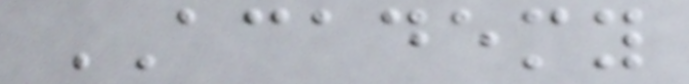ACADEMY
